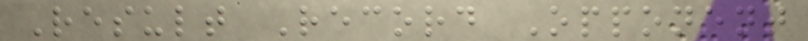Result Record Opponent
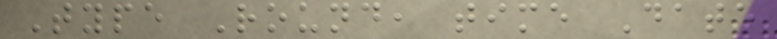Type Round, time Date
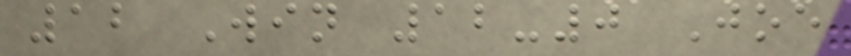12 Win 12-0 Joe
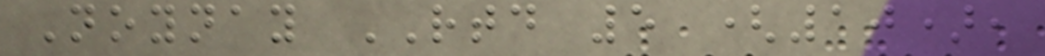Noynay RTD 5 (10),
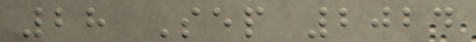28 Sep 2024
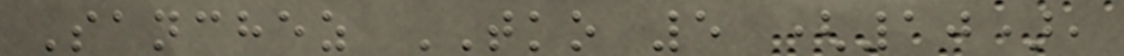Sanchez TKO 5 (10),
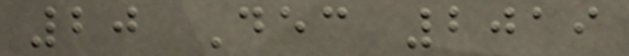20 Dec 2019
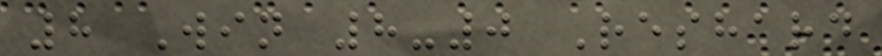8 Win 8-0 Reshard
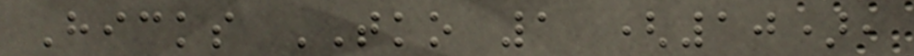Hicks TKO 1 (10),
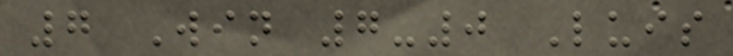7 Win 7-0 Luis
